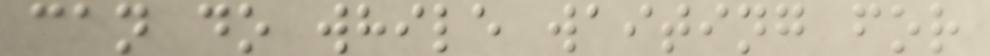can do while waiting for
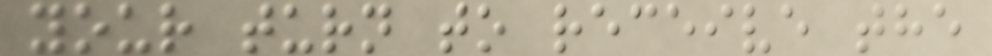your turn to receive the
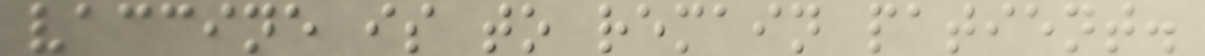vaccine is to remain patient.
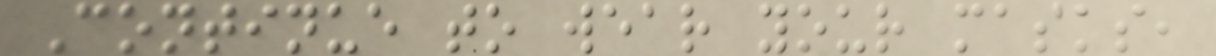Continue to wear your masks,
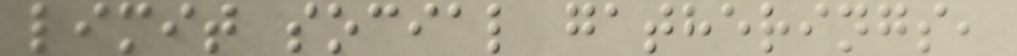limit social gatherings,
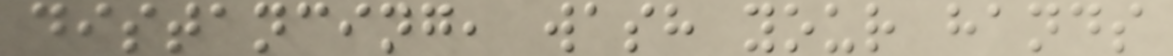distancing, wash your hands
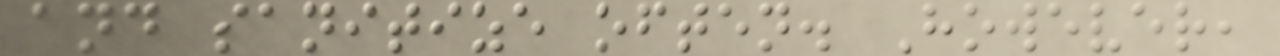and sanitize often. However,
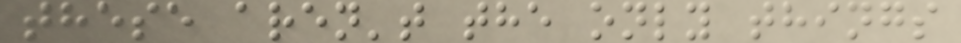these aren't the only things
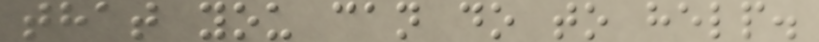that you can do to help.
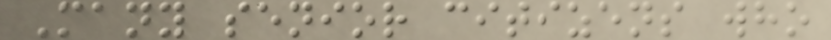Many senior citizens who
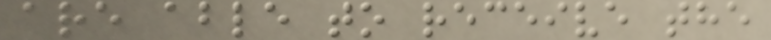are able to receive the
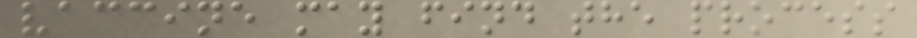vaccine may find the process
